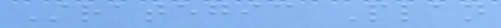Strategic Plan
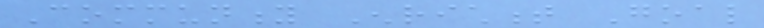Community Enrichment Goal
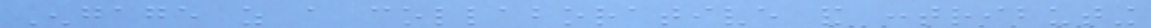Engage as a collaborative and contributing
